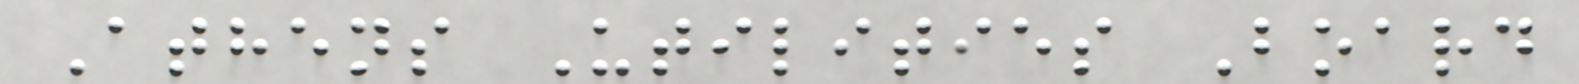Athens Utilities Board
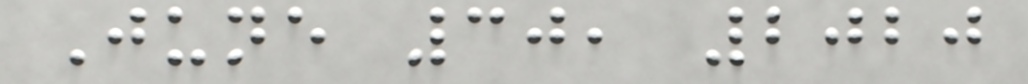June 30, 2020
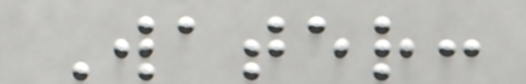Water:
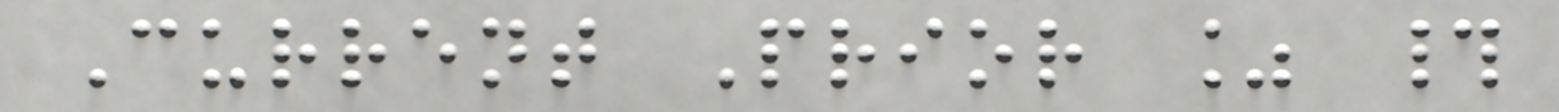Current Prior % #
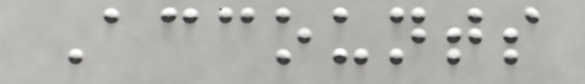Accounts
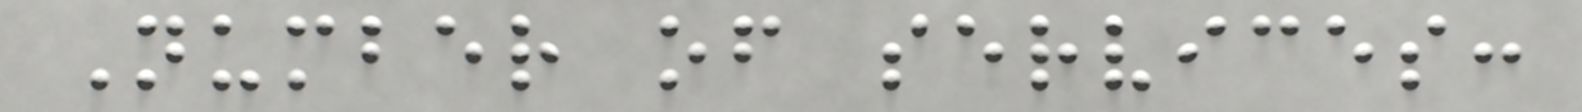Number of services:
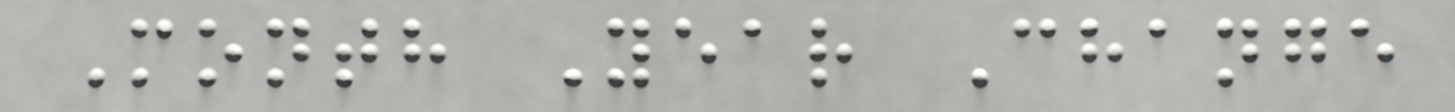Month Year Change
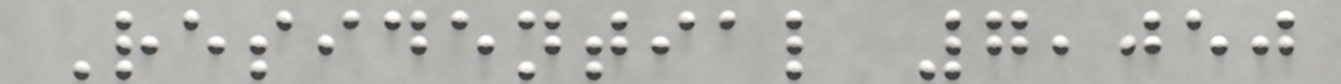Residential 7,050
